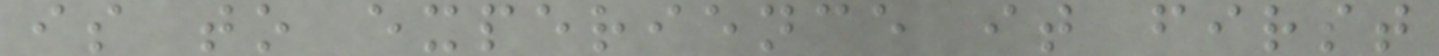is to experience it first
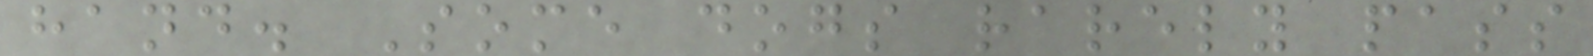hand. Some dogs rarely pass
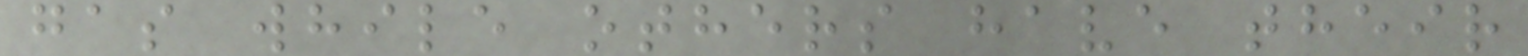gas while others have their
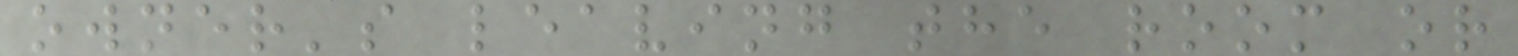owner's leaving the room or
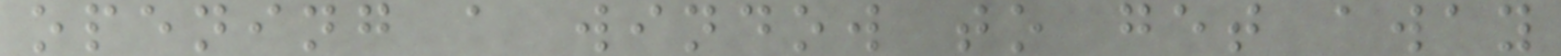opening a window to get away
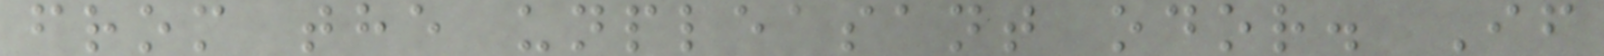from the unpleasant odor. If
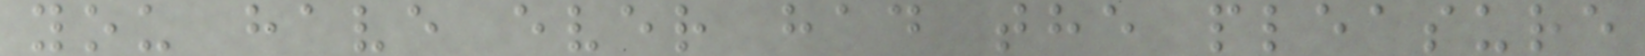you have ever had the pleasure
